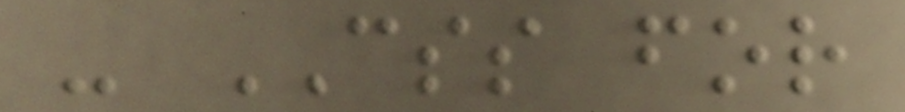- CSS for
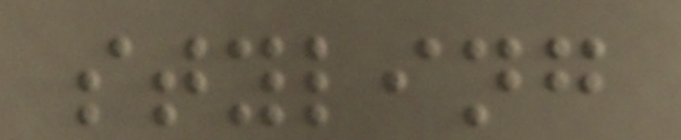styling
